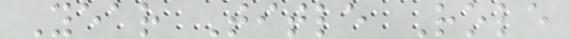Year Title Role
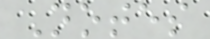Notes
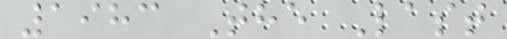1983 The Last
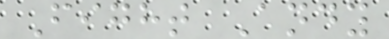Fight Andy
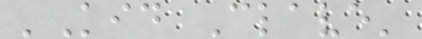'Kid Clave'
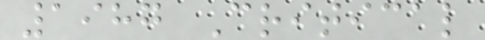1987 Critical
